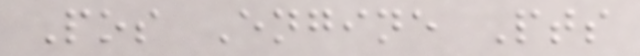Pos Engine Pts
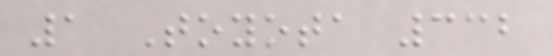1 Toyota 332
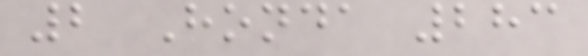2 Honda 283
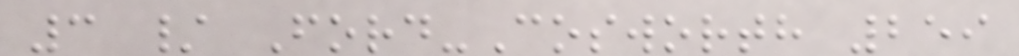3 / Ford-Cosworth 259
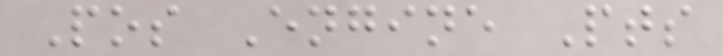Pos Engine Pts
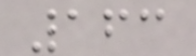163
